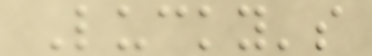Lucky's
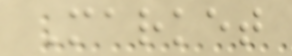Market
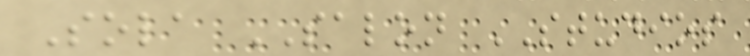Sola SALON STUDIOS
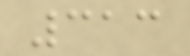313
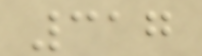317
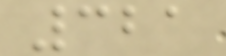321
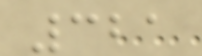321
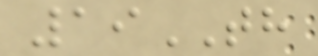19TH
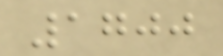1700
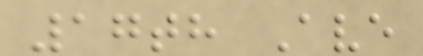17th Ave
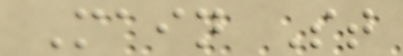Main St
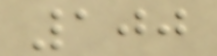100
